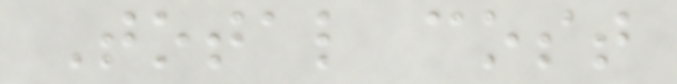Total cost
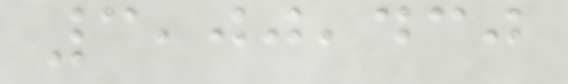3,00,430
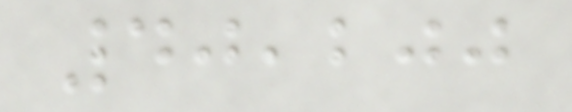40,200
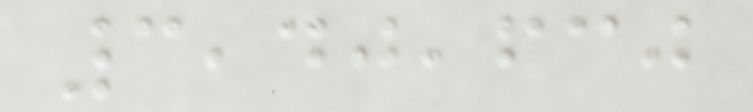3,40,630
